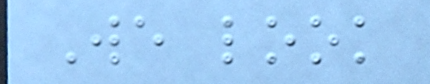We look
